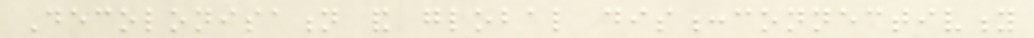Decolonisation and global dis:connectivity
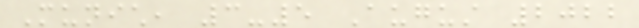Munich, 3-5 August 2022
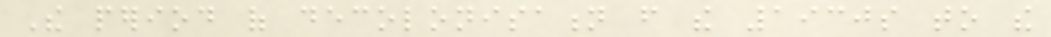The period of decolonisation from the 1930s to the
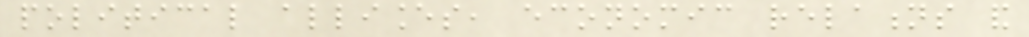political alliances, economic relations and
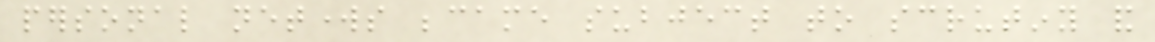personal networks became subject to scrutiny and
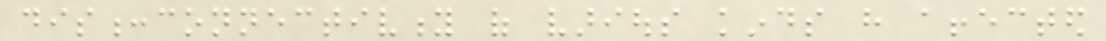dis:connectivity of various kinds have affected
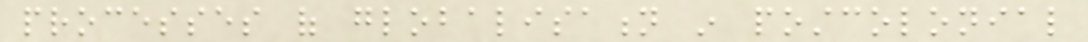processes of globalisation in postcolonial
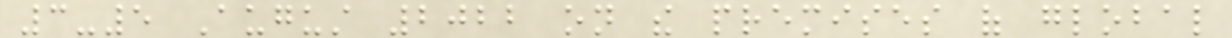3-5 August 2022 on the premises of global
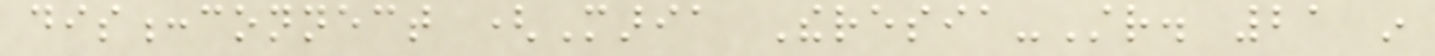dis:connect (Maria Theresia-Str. 21 in
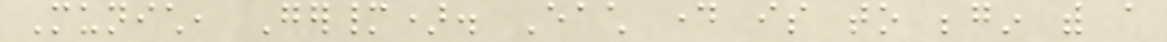Munich, Germany). Each day is to begin with a
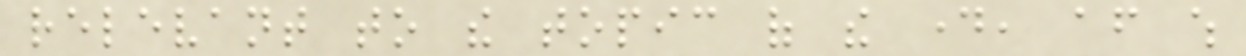relevant to the topic of the day, after which
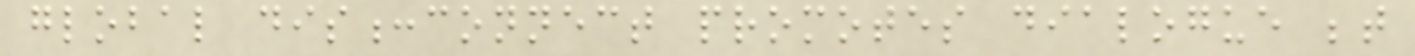global dis:connect promotes dialogue between
